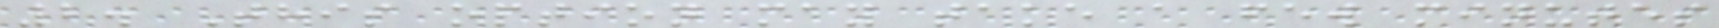2. This option may take a few minutes
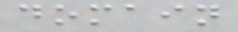domain
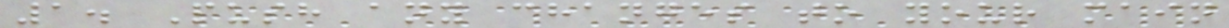1. Push any changes to your main
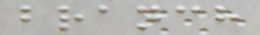branch
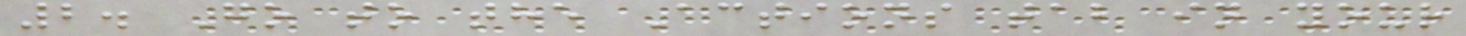2. Go to the Actions tab in your
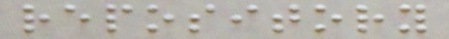repository
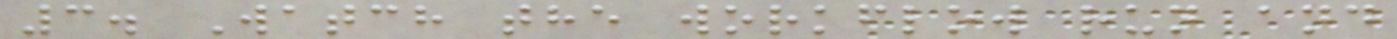3. Watch the workflow run and
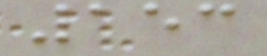153
